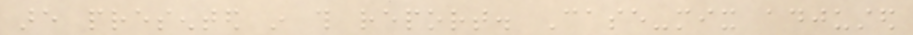are presented in this report. Case-mix adjusted
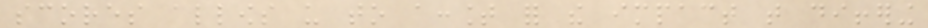scores allows us to account for the impact that differing
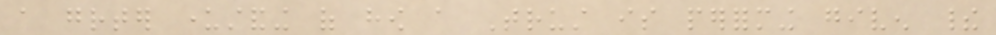a greater understanding of how a Trust is performing given their
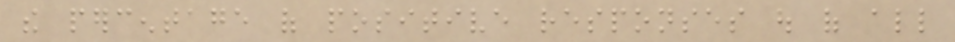the percentage of positive responses out of all
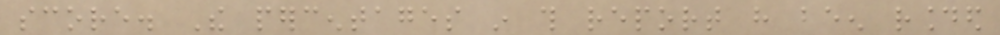score. The percentages in this report have been rounded
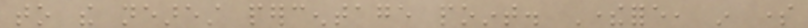to the nearest percentage point. Therefore, in some
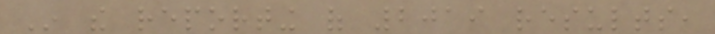In the reporting of 2019 results,
